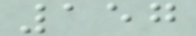157
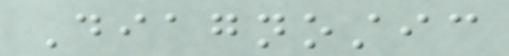Diagnostic
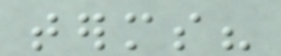terms?
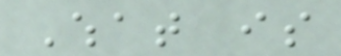What is
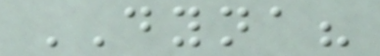DYNA?
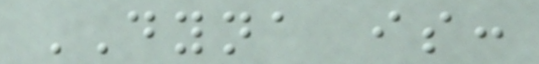DYNA is:
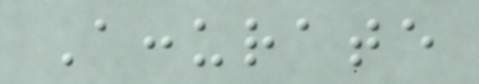Accurate
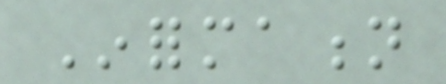Information
